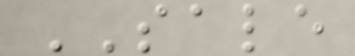SALE
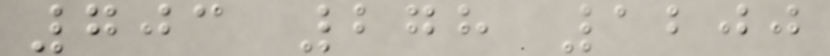703 278 1200
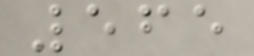565
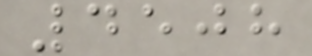4508
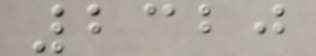2320
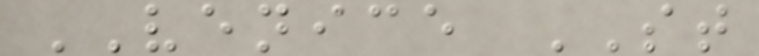VENICE ST
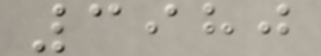3980
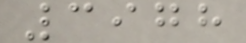3978
